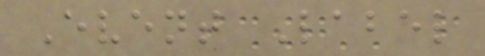Event Label
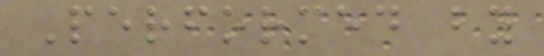Performed by
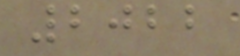2022
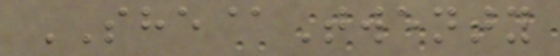SHE@Twenty
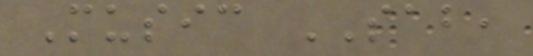Music SAB,
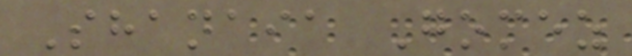Shanaia Gomez
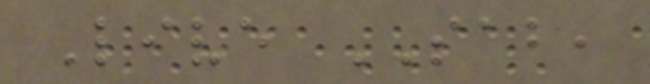Live SAB,
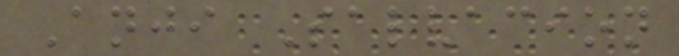Anji Salvacion
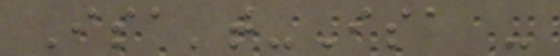Isa't-Isa -
